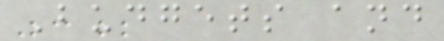Budgets and
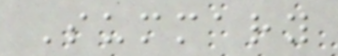Summary
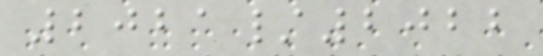2021/2022
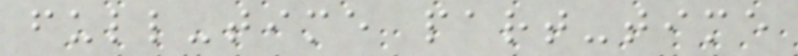full-time part-time
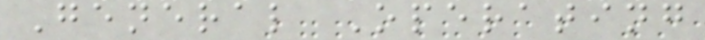General Operating
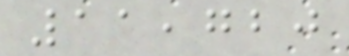11,720
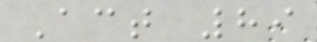Act 89
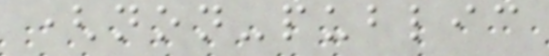(non-public
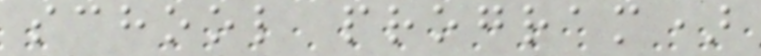school program)
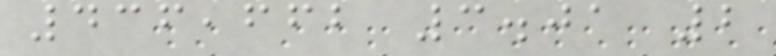436,662 3.01 2
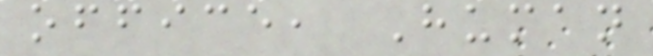office, Human
